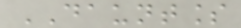DAUNTLESS
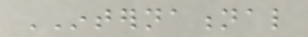INTERNATIONAL
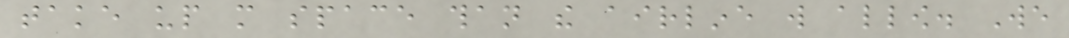take up more space than the airline will allow. We
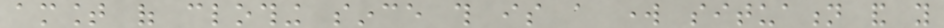amount of clothing since this is a work situation and you
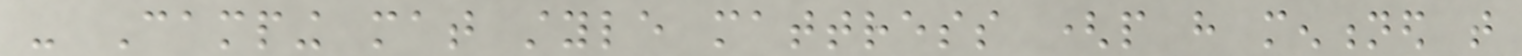- Camping mat style mattress (people have mentioned that
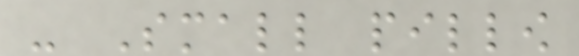- Small pillow
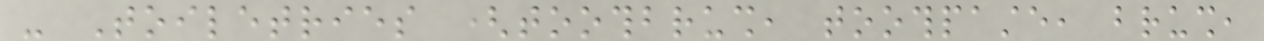- Toiletries (toothbrush, toothpaste, brush,
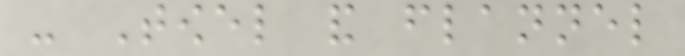- Towel and flannel
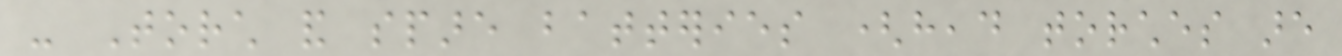- Torch and spare batteries (head torches are
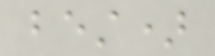best)
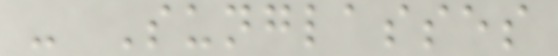- Sunglasses
